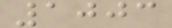1003
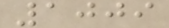1009
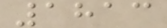1813
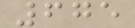675
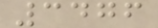3476
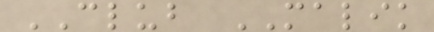CLUB MALIK
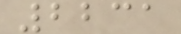2231
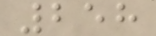258
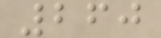260
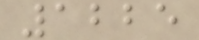1225
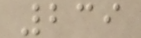239
